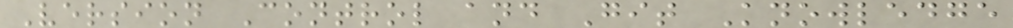Version Control and Git Knowledge
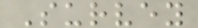Survey
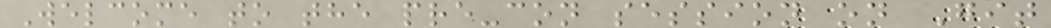Welcome to the pre-con session on Git
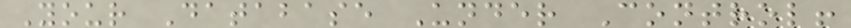Your Database Under Control!
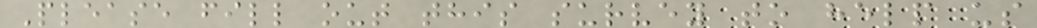Please fill out this survey to help us
